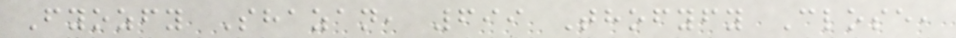Fyozfy Shazan, 699 Thofyfy Close,
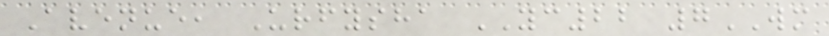Avenue, Urfysha YC22 7WM
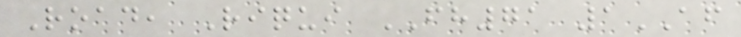Road, Riqui FH71 1AF
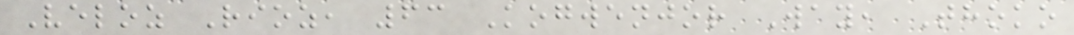Veloz Rioz, 63 Kogwenjor Way, Thoko
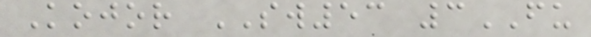Kojor SW53 3FU
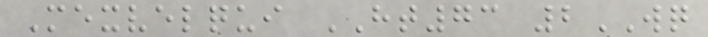Mexvelqui HT73 2WQ
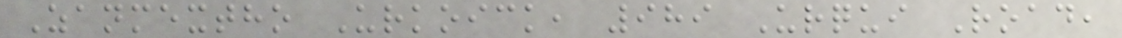Zanmextho Urkoick, 989 Urqui Road,
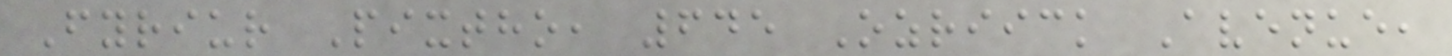Fyriur Pixtho, 645 Ozriick Avenue,
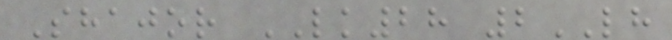Shajor LK28 2LH
